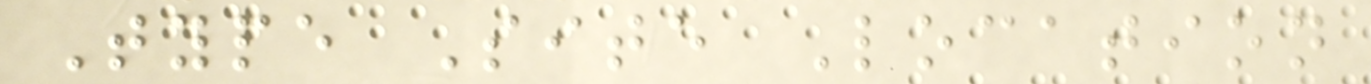Type Site Location
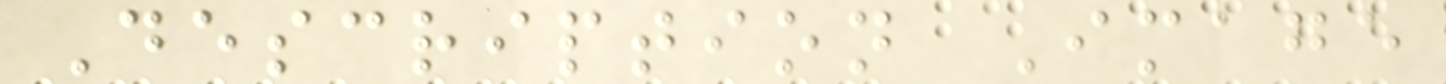Description Image
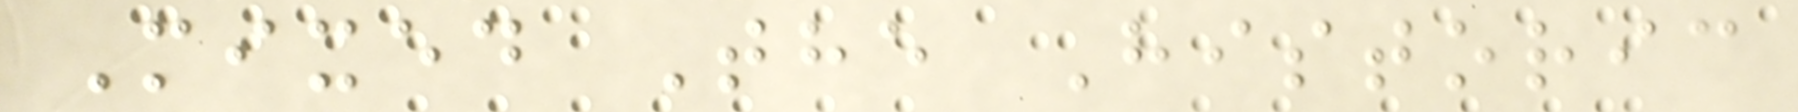Mixed The Historic
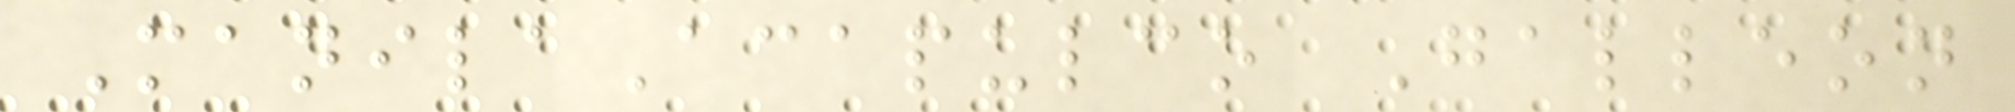ManilaAcapulco Galleon
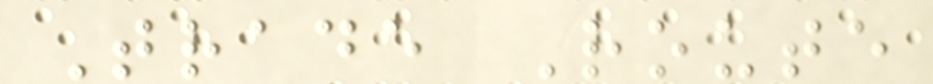Trade Route
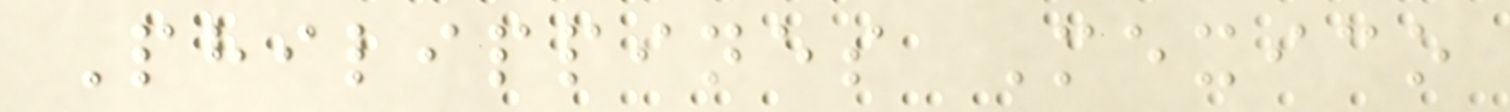Philippines Mexico
